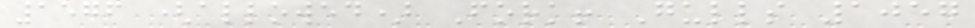1576 (allowed) Fork! Gulls 1057
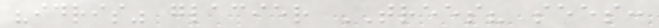"idris" glacier TREES? sees:
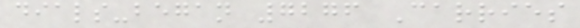dials-began 7276 Carries
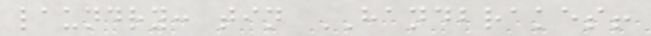laundry: tin HANDBRAKES!
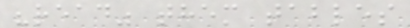"read" them tables
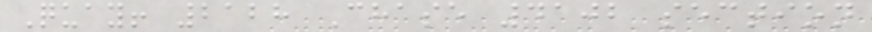Quay! 2128 Chase 4102 section
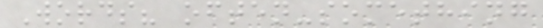Words? often-something
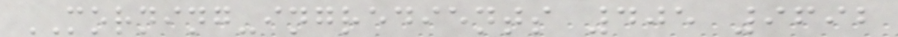MORNING-ingredients 405 9692
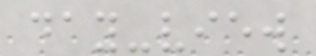day-view
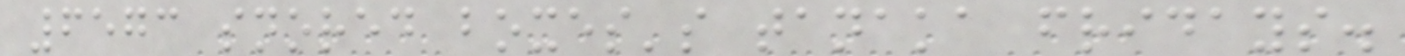6573 snored boxes's tanaka fridays.
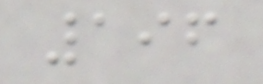196
